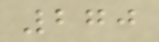270
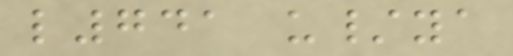l741 u/ya
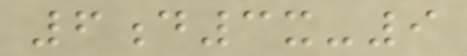6d3x-9
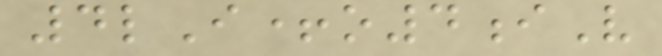4lI+o4iV
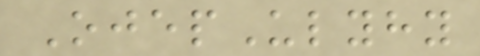OjepUlyhy
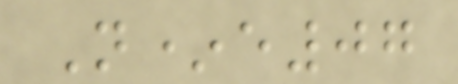N*e07
